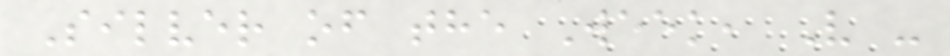Silver of the Week, V -
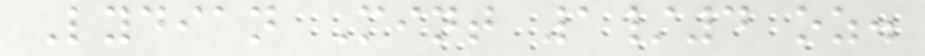Lydian Mint 1/4 oz.
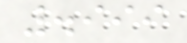.999
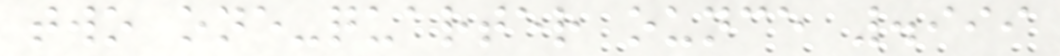two one-quarter ounce .999
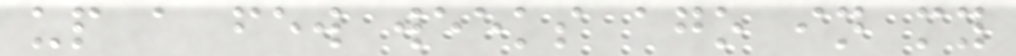up a few weeks ago in my
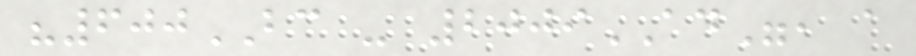"600BC - 2009AD", a
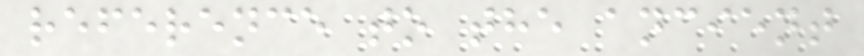reference to the ancient
